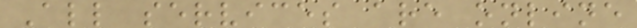All services are online
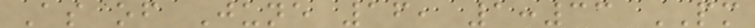As of June 16, 1:33 PM
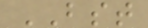BST
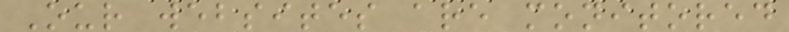Our websites are monitored
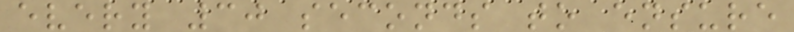every 30 seconds to ensure
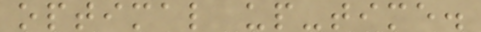optimal up-time.
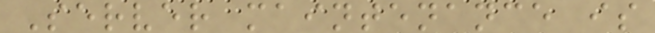Server maintenance is
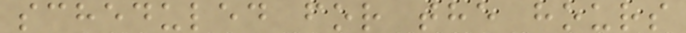scheduled for the hours
